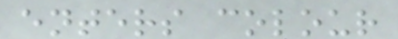enters colour
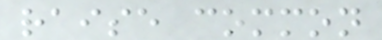raise common
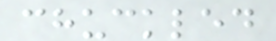chuckled
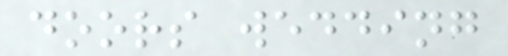doors wedding
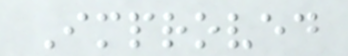Improved
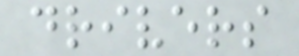drivers
